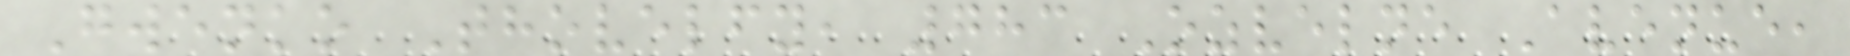Gwenko Thovelfy, 783 Ozvelne Avenue,
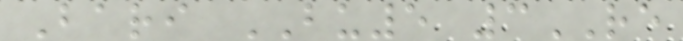Bari BU5 3RE
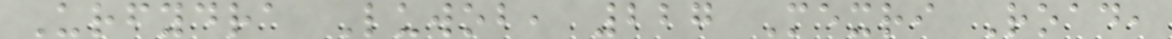Urfydra Luwob, 227 Mexri Road,
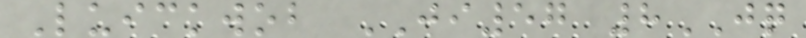Luickwob JI57 8JQ
